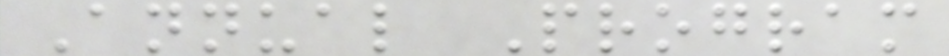Annual Program
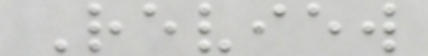Review
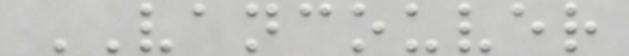VANCOUVER
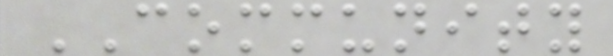COMMUNITY
